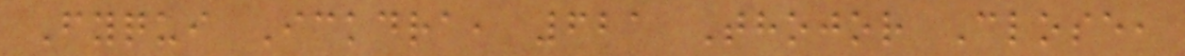Fyqui Ickdra, 621 Thojor Close,
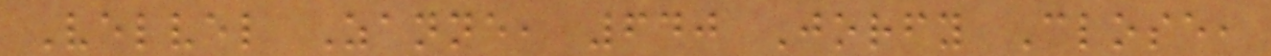Velvel Zanne, 640 Jorfy Close,
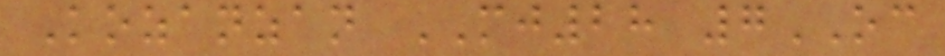Kozanzan MJ28 7OC
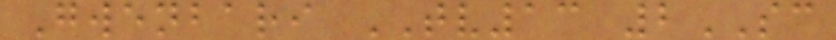Gwenbari TV13 2SC
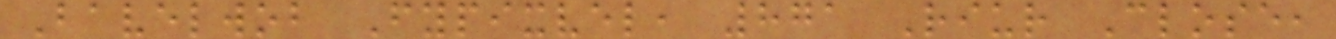Bavelwob Fypixvel, 871 Riur Close,
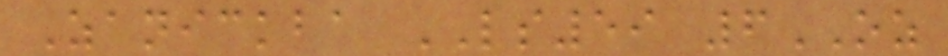Zanickba LS59 6OZ
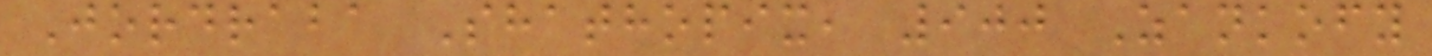Jordraba Shathopix, 900 Zankofy
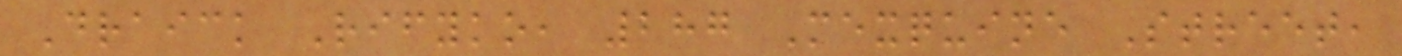Draick Rifyko, 287 Mexquine Street,
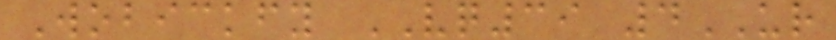Wobickfy VQ39 4UR
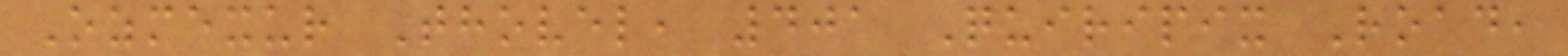Ozmexur Thovel, 401 Quiripix Road,
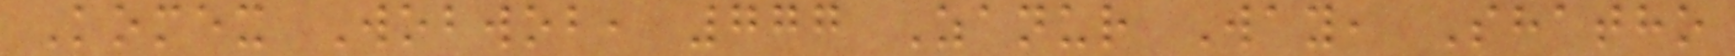Komex Wobwob, 777 Zanur Way, Shatho
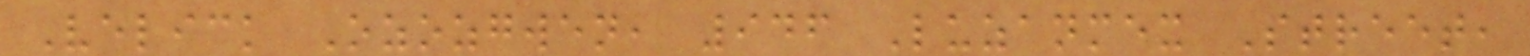Velick Ozozgwen, 946 Luzanmex Street,
